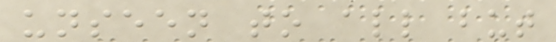unseen to all but
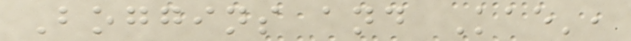Boggins and Kae',
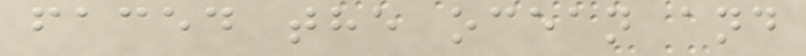faced the ocean and
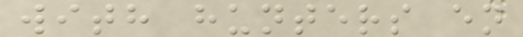with hunters en
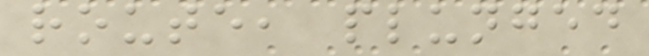route, plunged
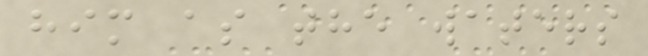him as the waters
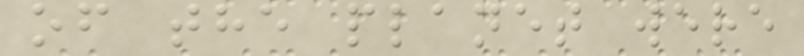of the planet were
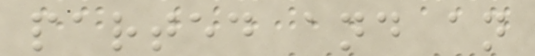parted and an
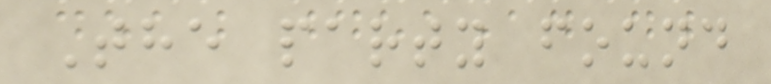The party found
